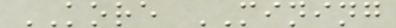KORE MINING
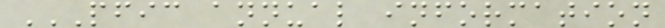PFIC ANNUAL INFORMATION
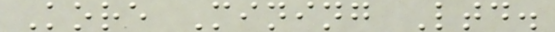Kore Mining Ltd.
